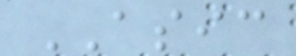ASIC
